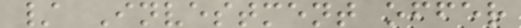/ Investment offer
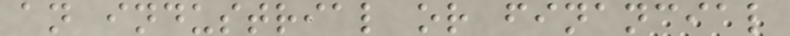an industrial or financial
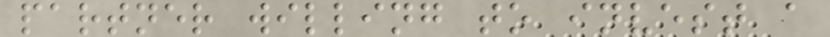partner willing to invest a
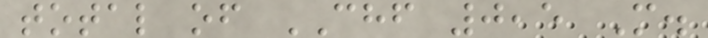total of CHF 0,5 M.
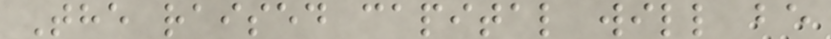The raised capital will be
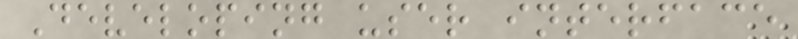Developing user interface
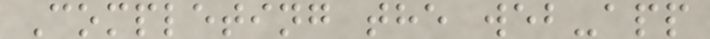Completing the web-app
